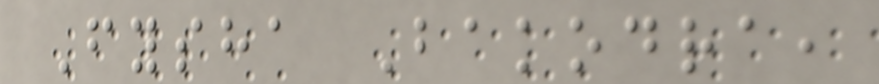Fysha Bakodra,
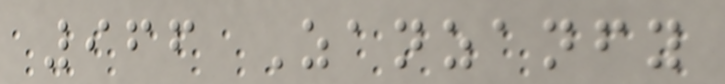966 Zanzanfy
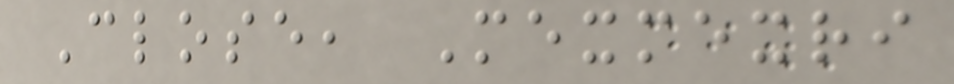Close, Mexmexri
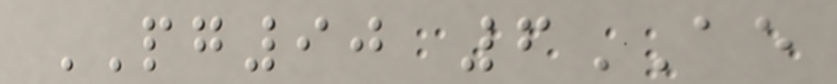PG90 6AE
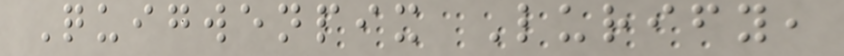Quigwenpix Lurify,
